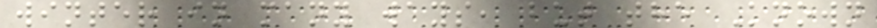winter in many ways, but the Known
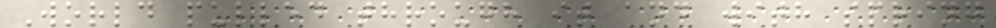World pulled through it and with spring
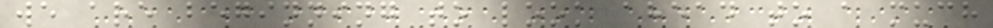we are beginning to look ahead to a much
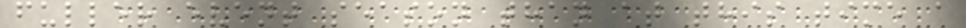fuller event season than at this time a
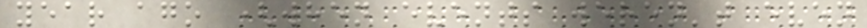year ago (when events weren't even
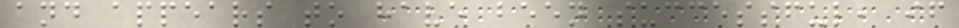and appears to have been successful, if
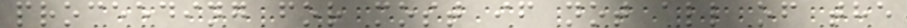proceeding for most if not all of the
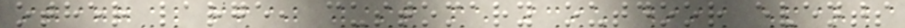other large, customary outdoor events
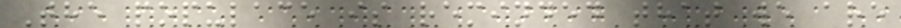The populace is reminded that we are
